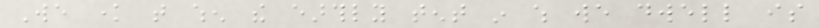We know that when the earthly tent in which we dwell is
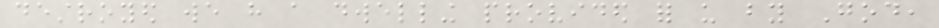destroyed we have a dwelling provided for us by God,
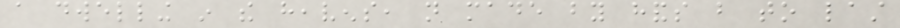a dwelling in the heavens, not made by hands but to last
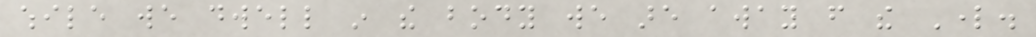while we dwell in the body we are away from the Lord.
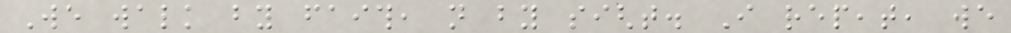We walk by faith, not by sight. I repeat, we
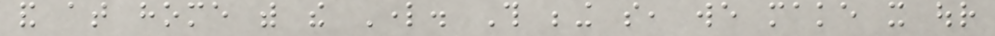and at home with the Lord. This being so, we make it our
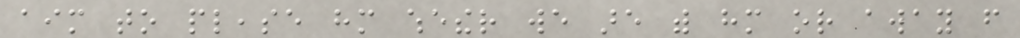aim to please him whether we are with him or away from
